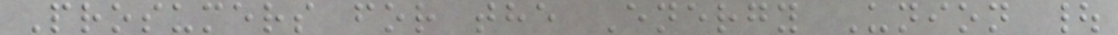Prosumers for the Energy Union |
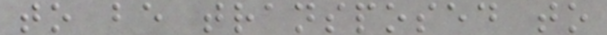to be transposed to
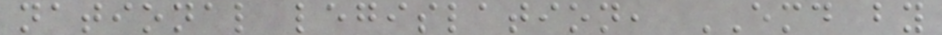national legislation, EMD by
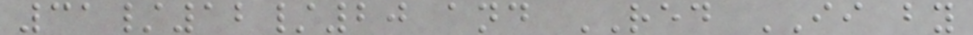31/12/20 and RED II by
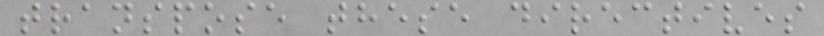transpose these directives
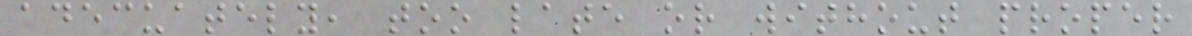adecuately, too late or without proper
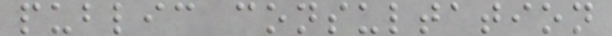public consultation
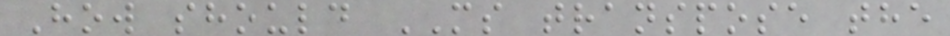How should MS transpose the
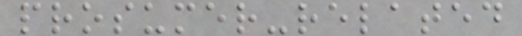prosumer-related
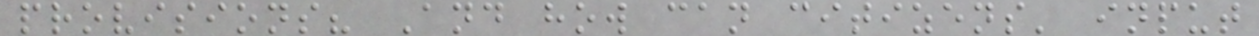provisions? And how can citizens' input
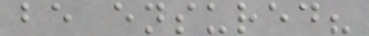be ensured?
